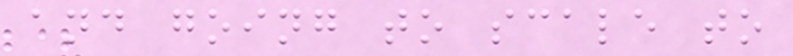and going to scale to
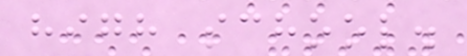high school.
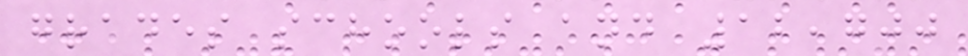grades schools and 12,700
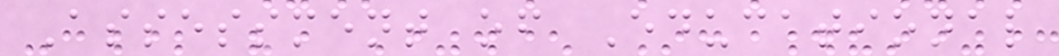Assessment of Educational
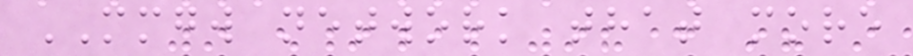MMGW network that more
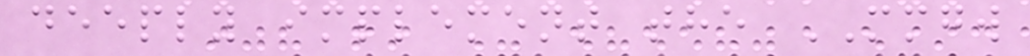deeply implement the MMGW
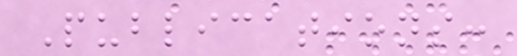Publications:
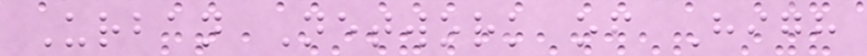Urban Network of High
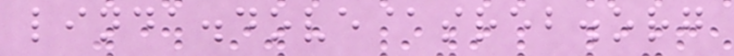linda.dove@sreb.org
